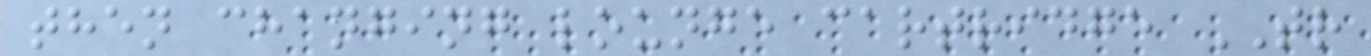then changing lounge cartridge TR
